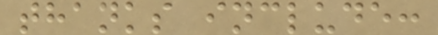thanks include:
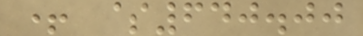+ $640.00
